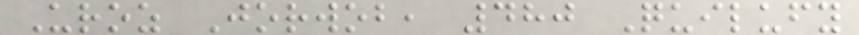Uroz Jorwob, 480 Quilufy
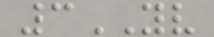3YV
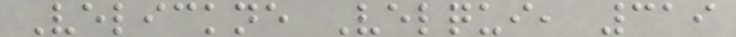Velickne Velqui, 319
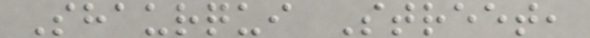Shaurqui Street,
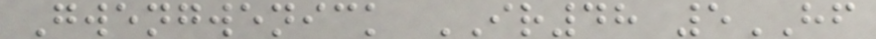Gwengwenick IR48 5HF
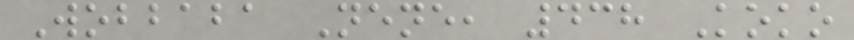Wobbaba Nene, 438 Koko
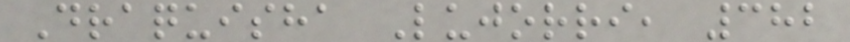Draquisha Lujorri, 382
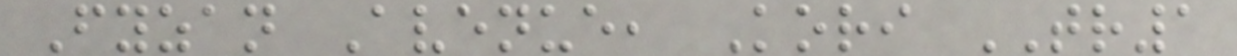Fyzan Avenue, Kori TR1
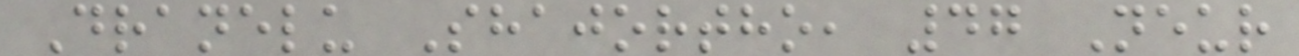Dranelu Shajortho, 47 Neur
